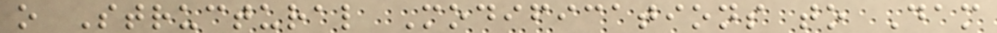o Structural Modifications to Dam
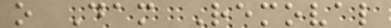o Dam Removal
